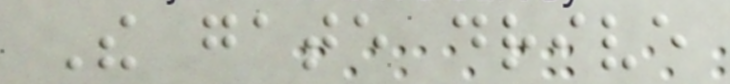The gate drive
